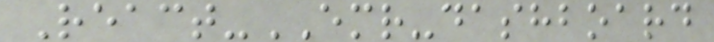React-EMR-dashboard
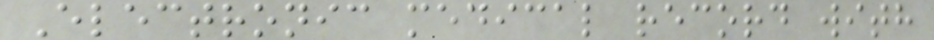Electronic medical record with
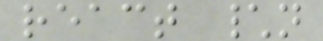react \n
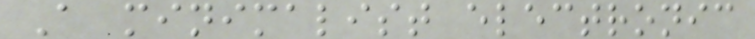A minimalist electronic
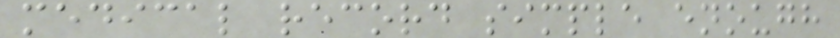medical record simple enough
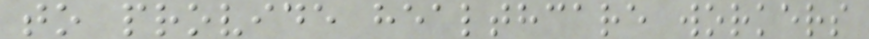to provide healthcare workers
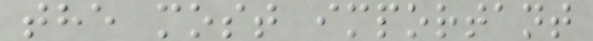the most important
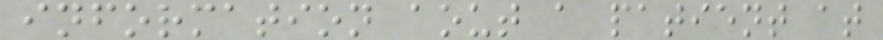information aout a patient at
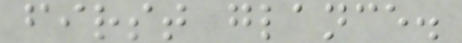first glance.
